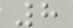8
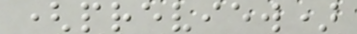(preview)
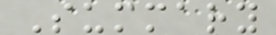Summary
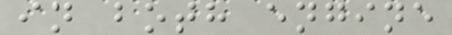in both engine
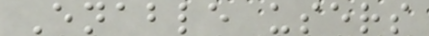Enable users
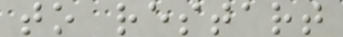to restart
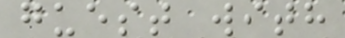guest with
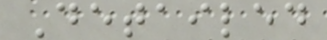Detailed
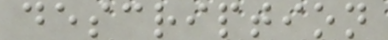description
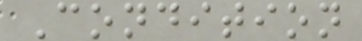Condition
